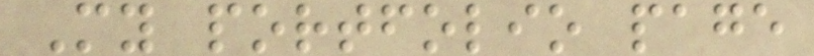My portfolio page
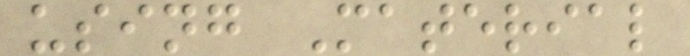using Material
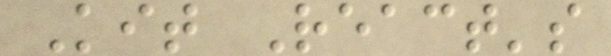Kit React's
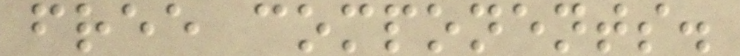free components.
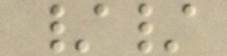//
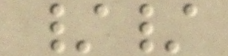//
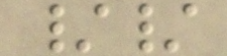//
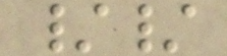//
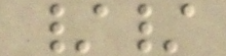//
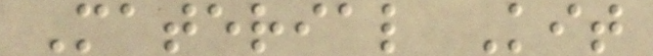Material Kit
